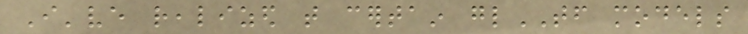I've realized that certain glTF models
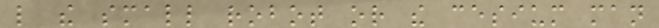like the small robot or the cesium man
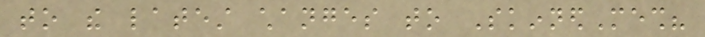to the latest changes to SkinnedMesh?
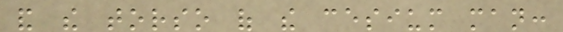and the torso of the cesium man:
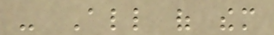- All of them
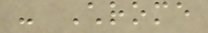- Chrome
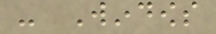- Windows
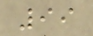99
